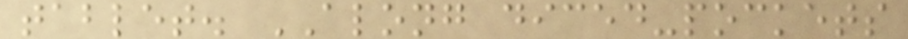tablet. ALONG diced-pockets
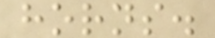horns.
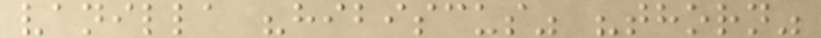vanilla "hibiscus" "thorn"
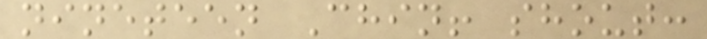nineteen Chin! shout:
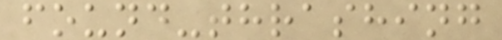found-thrashing
